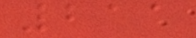211
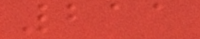211
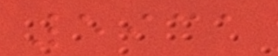5931
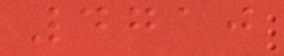4710
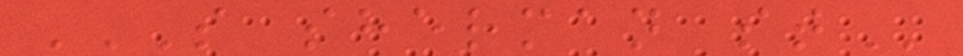S SHERMAN ST
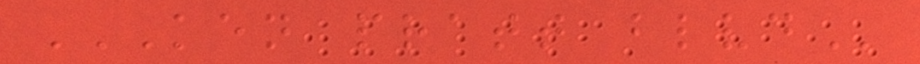KEN PRATT BLVD
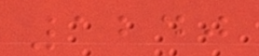1240
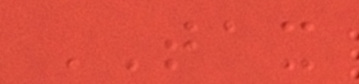TAX
